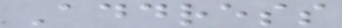Address
